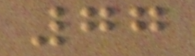77
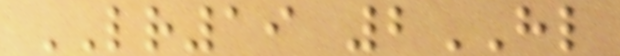LR19 2HL
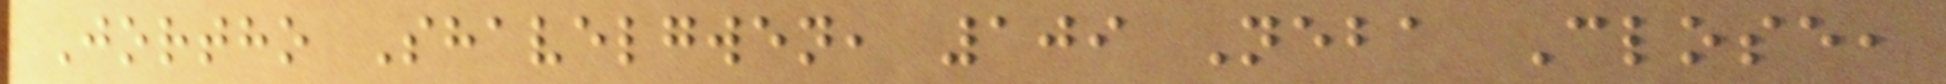Jortho Shavelgwen, 109 Neba Close,
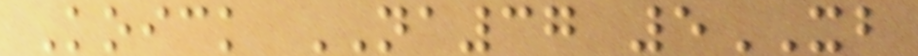Koick NA37 5XB
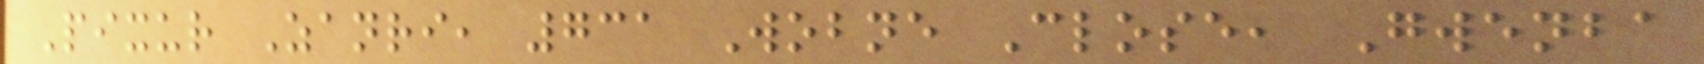Pixur Zanri, 731 Wobne Close, Gwenba
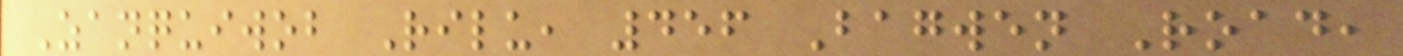Zanquiwob Rilu, 456 Bagwen Road,
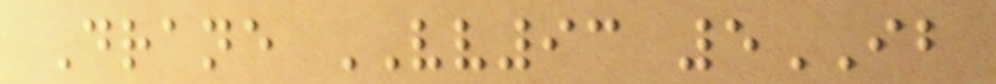Drane VV93 5IB
